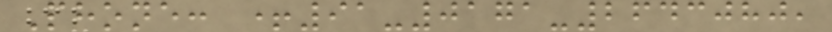Phone: +91-0171-2643080,
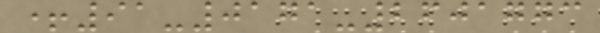+91-0171-2601773
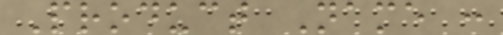Product Name :
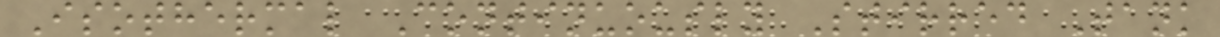Isothermal Continuously Stirred Tank
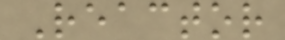Reactor
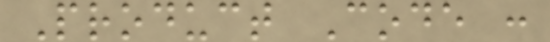Product Code :
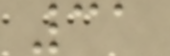31
